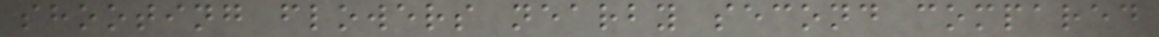shooting flowers nearby second compared
